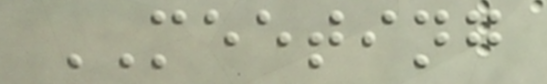MEETING
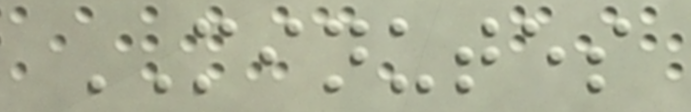MINUTES
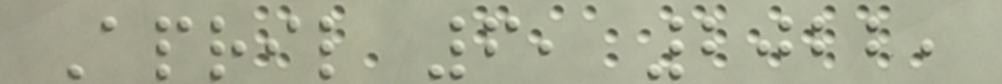April 6, 2022,
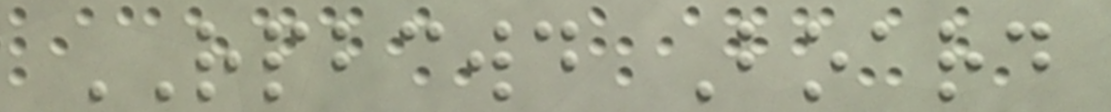RPBCWD Board
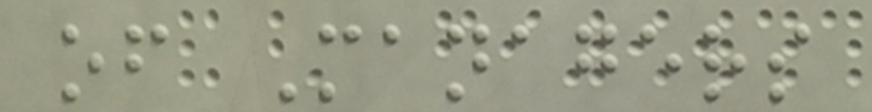of Managers
